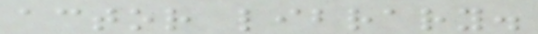actor library.
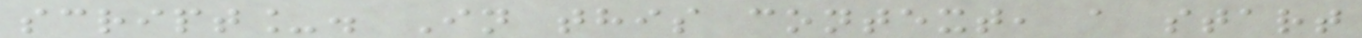script_. In this context, a start
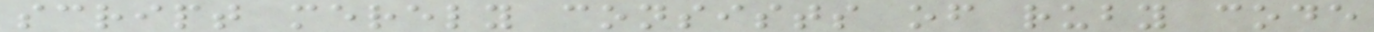script merely consists of ruby code
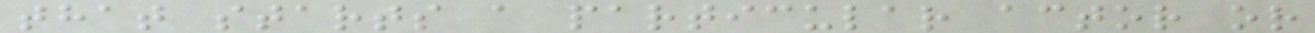that starts a particular actor or
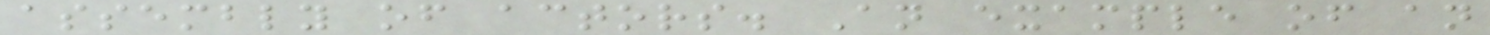assembly of actors. An example of an
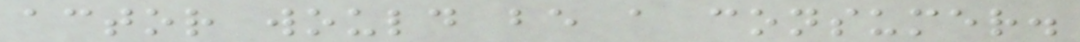actor would be a consumer.
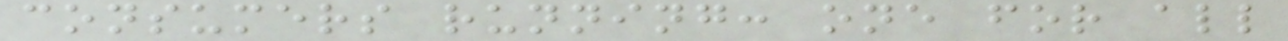consumers running: one for all
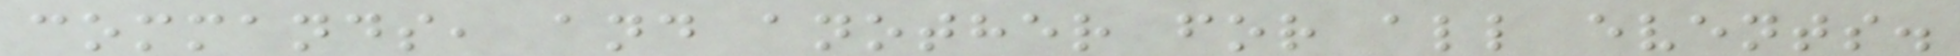commands, and another for all events.
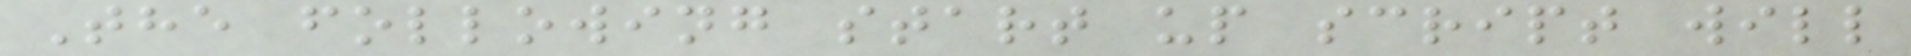The following start up script will
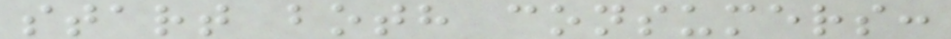start both consumers:
